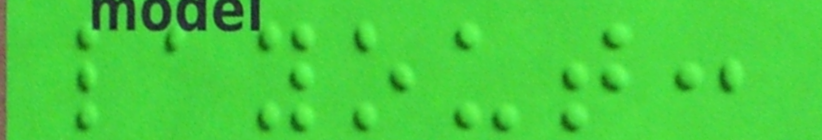layout:
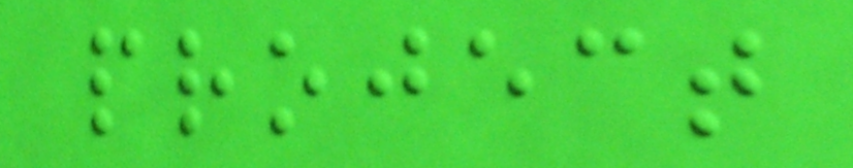project
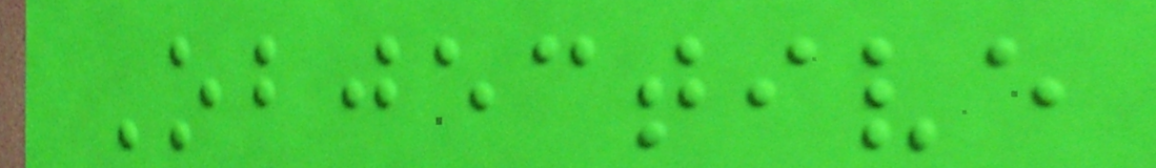Objective
